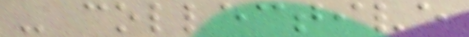- collective
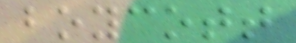boycott
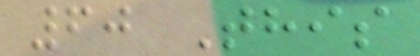60 This
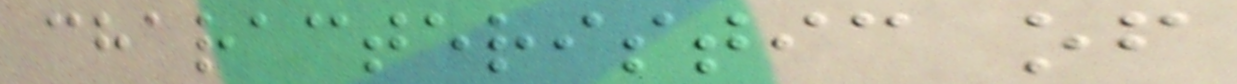characteristic of
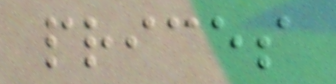prices
